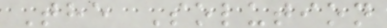The Solution
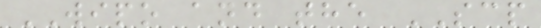WIPO and the SCP
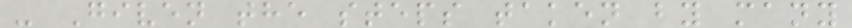- Given the steps taken by many
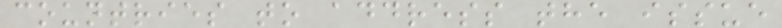countries to address the issue
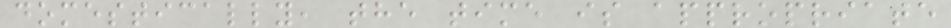domestically, the time is appropriate
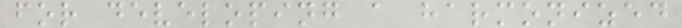for developing a harmonized
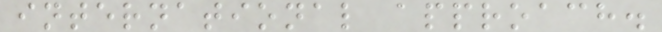international approach.
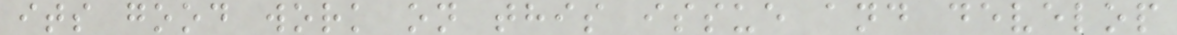its good work on this issue and develop
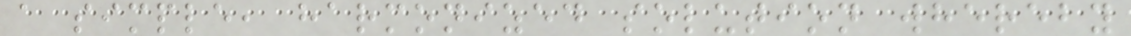a simple, harmonized solution whereby
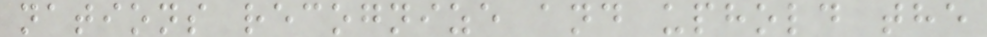nations recognize and uphold the
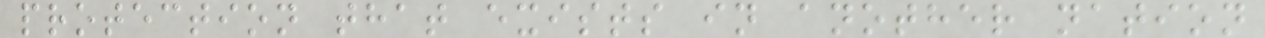protection that exists in another nation
